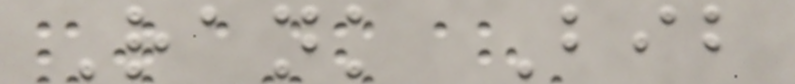Rank Bib
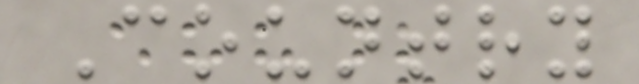Country
